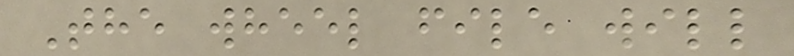The wheel file will
